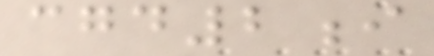cgd2i
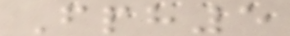Fph5
